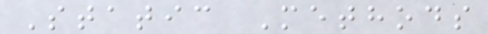Static Methods
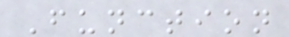Function
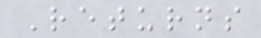Returns
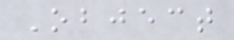Object
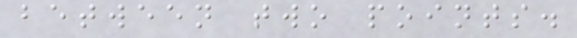between two points.
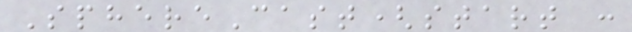SphereCast(start :
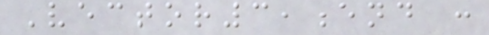Vector3,end :
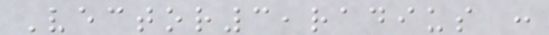Vector3,radius :
